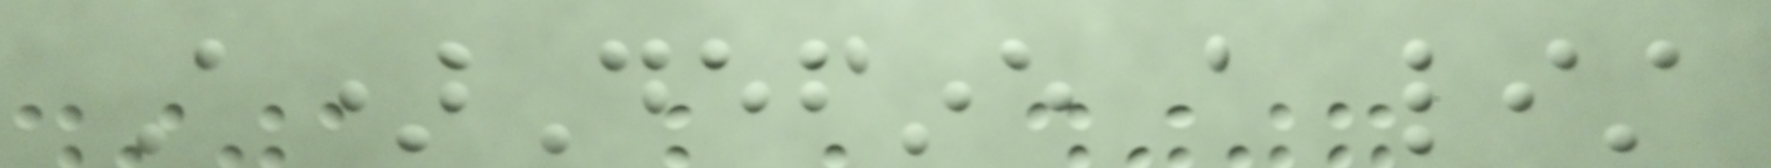A)Define a list
